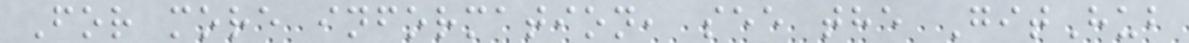For more information, see the GitHub
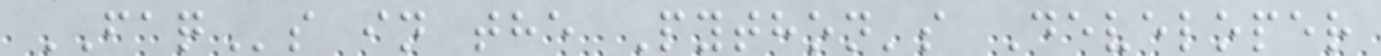FAQs in the Python's Developer
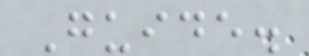Guide.
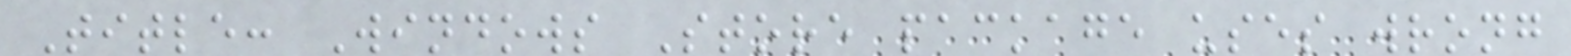Title: Windows Store package uses wrong
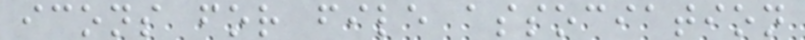icons for file association
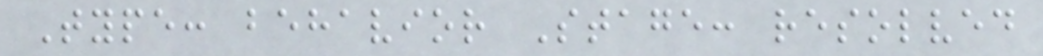Type: behavior Stage: resolved
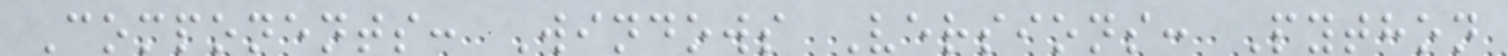Components: Windows Versions: Python
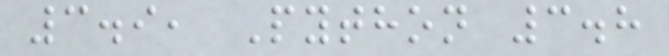3.9, Python 3.8
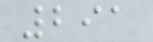291
